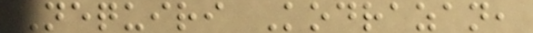Nequiri Kodrazan,
